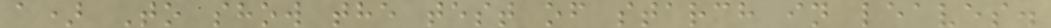a) To show the test of starch in leaves.
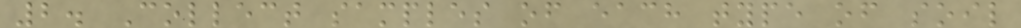2. Collect samples of each type of soil
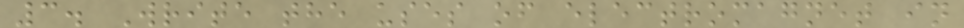3. Write the uses of electromagnet in
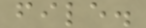file.
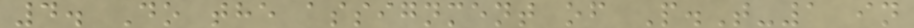4. Do the assignment of P.T-1 in
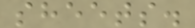sheets.
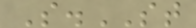S.ST
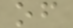of
